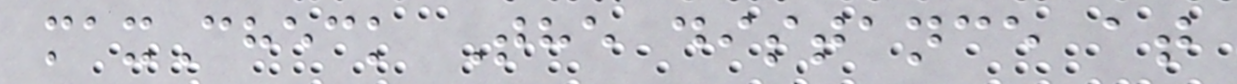maxCheck The distance at
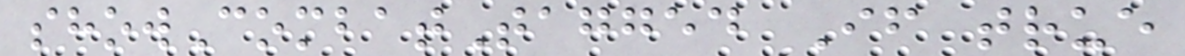showCombatTagged If true
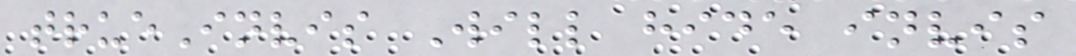trueInvis Will hide invis
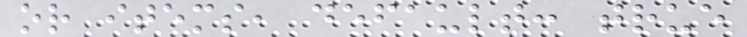or items, default: true
